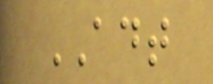ADT
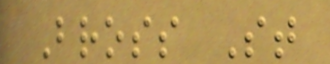Bross St
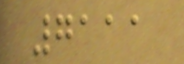7111
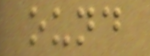ound
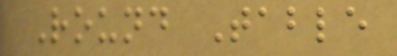Round Table
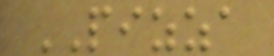PIZZA
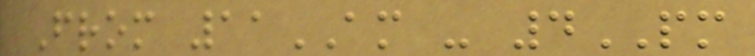From 11AM - 4PM
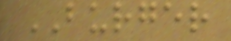BURGER
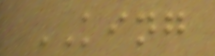KING
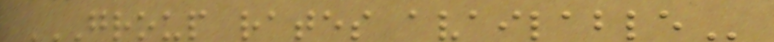GROUP RATES AVAILABLE
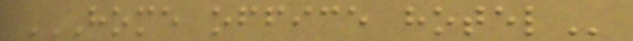HOME OFFICE HOTEL
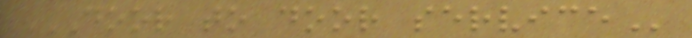DOOR TO DOOR SERVICE
